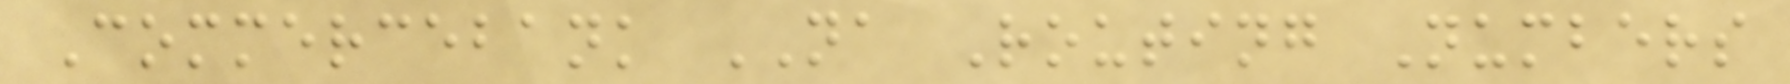Commercebank NA Routing Numbers
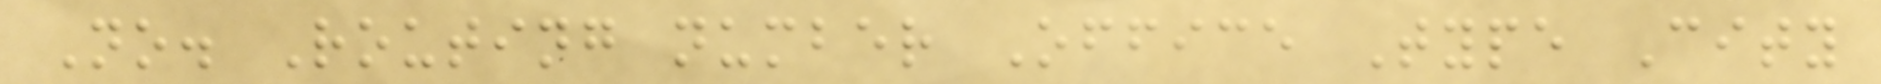No. Routing number Office Type City
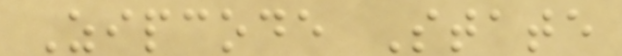Zipcode State
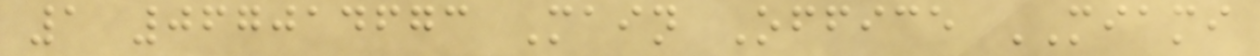1 067014673 Main Office MIAMI
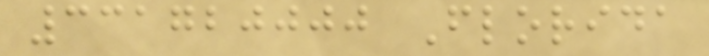331720000 Florida
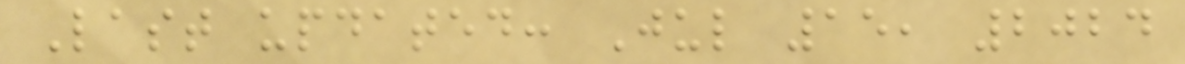Last updated: Jul 15, 2024
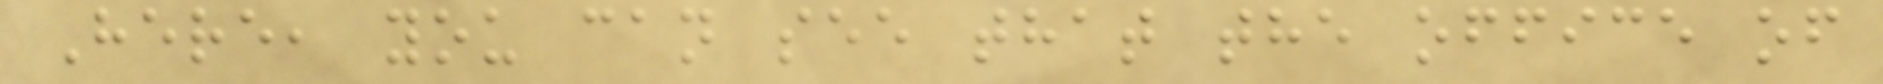Here, you can see that the office of
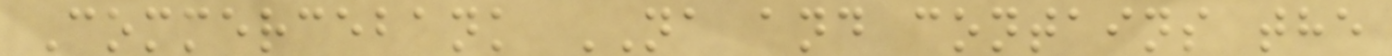Commercebank NA and contains the
